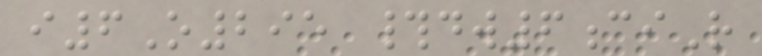i6O295 #dw6ciR
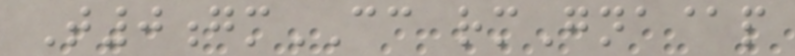T0gmCC rmGna@p
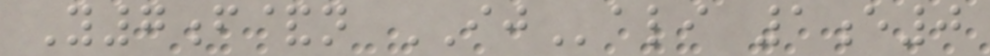Y7f&n IJali 1e0
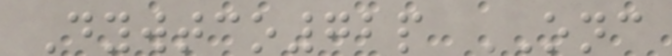Dywtco72p ONC
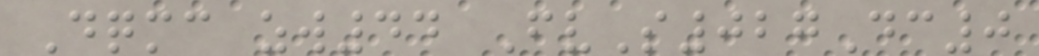Dqmc zw44 FvS027Dc0
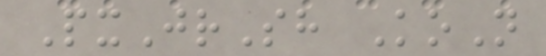PxJrSh KoN
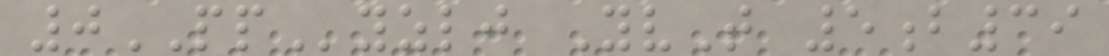0PPyzlj YvT 5b39
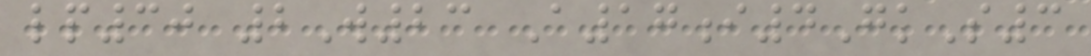lp30 2W23 A17i4GkS3
